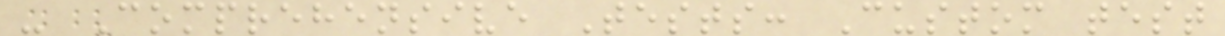- Comprehensive Tests: Custom test
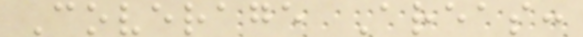Coverage Areas:
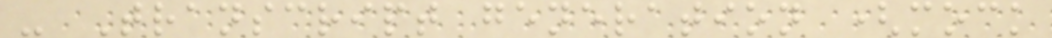- Transcript generation (mock
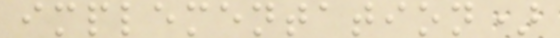implementation)
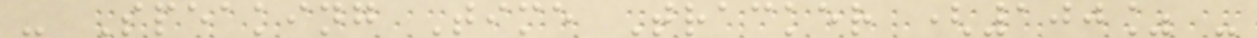- Speaking Time Tracker (100% -
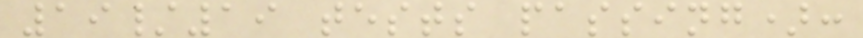19/19 tests passing):
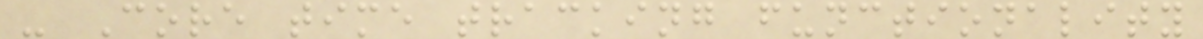- Core time tracking functionality
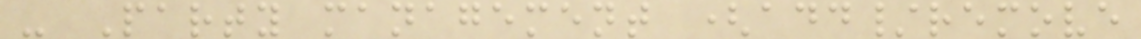- Party management (add/remove
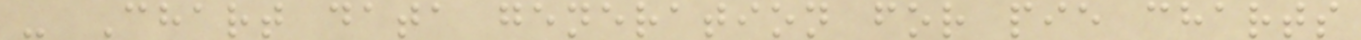- Chart data generation for pie charts
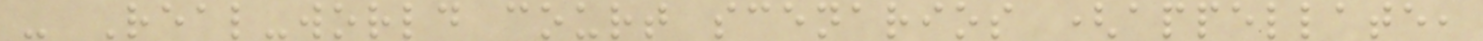- Real-world court scenarios (appellate,
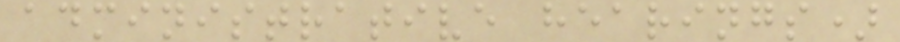administrative hearings)
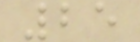25
